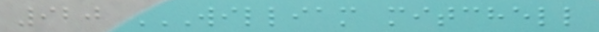920 WILLIAM MITCHELL
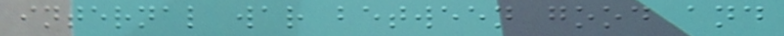internal war between good and
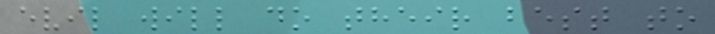evil will do their best to
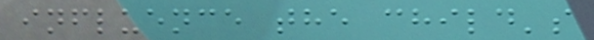influence the child's
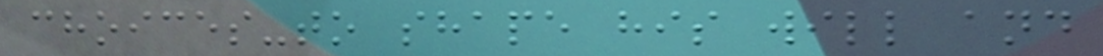choices-to shape his will and
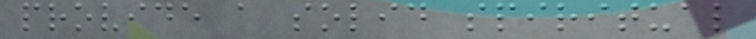provide a solid spiritual
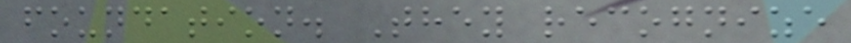foundation. They recognize
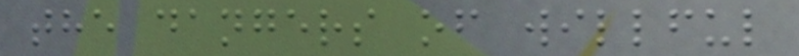the dangers of willful
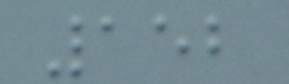152
